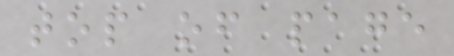top of page
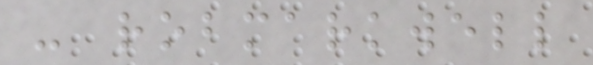- robmarkwell
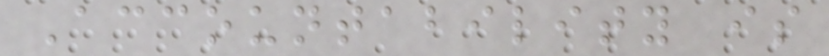Accountability is
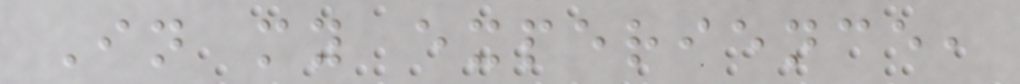In my experience,
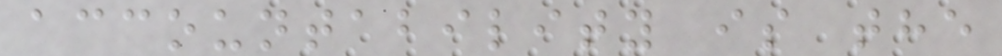accountability is the
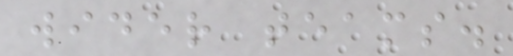wider teams.
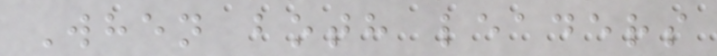When both leaders
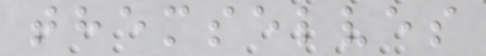themselves
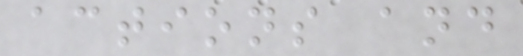actions and
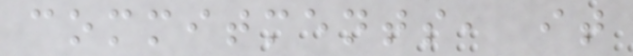commitments, it
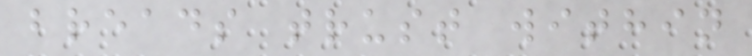breads trust within
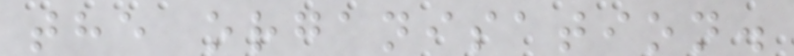the organisation.
